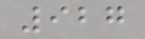927
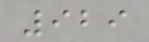929
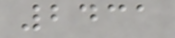2431
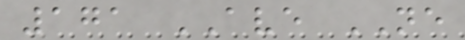171 AVE NE
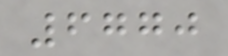6770
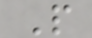P
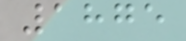1875
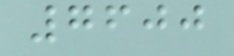7600
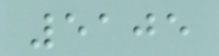5105
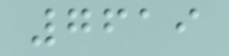7619
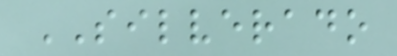SILVERADO
